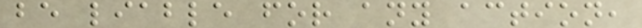be liable for any action,
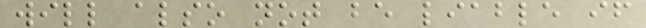will also not be liable if
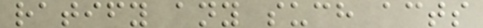ratify any such acts
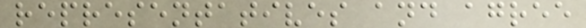representatives and agree
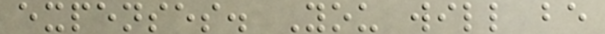expenses. You will be
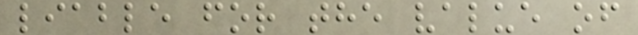liable for the value of
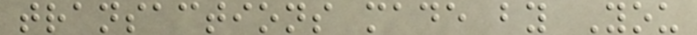transactions made by You
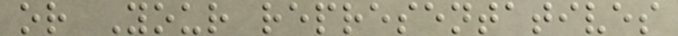or Your representatives
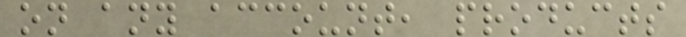on any account, products
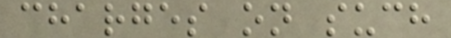charges on such
